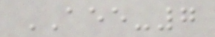AEE-7
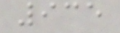935
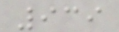939
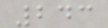243
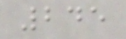245
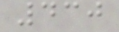430
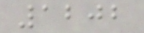1202
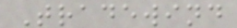Tradewind
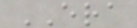ERA
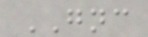GNC
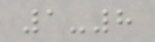1-8
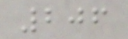206
